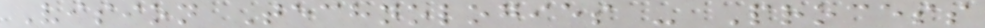Vision Technologies - Process
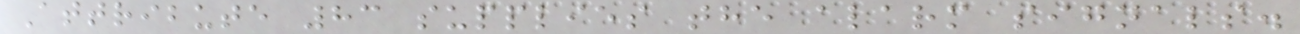Attribute 83 supplies the alarm signals.
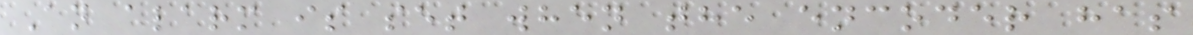An alarm is set when the encoder has
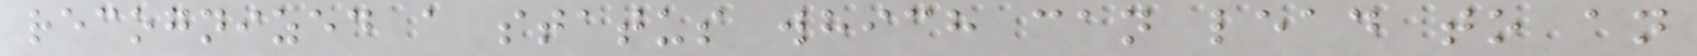recognized a status which can lead to an
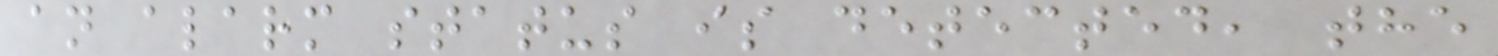an alarm status is detected, the
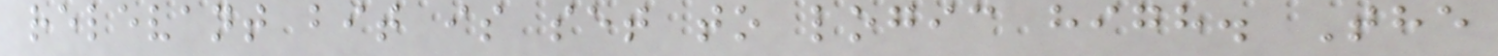relevant bit is set to logic high. The
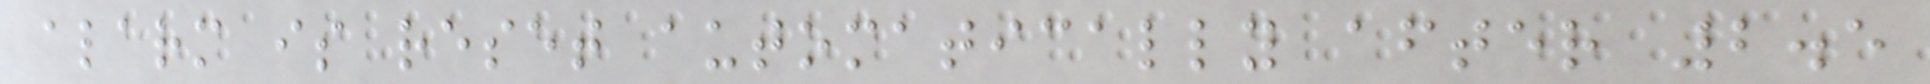alarm is reset automatically after 2.5
